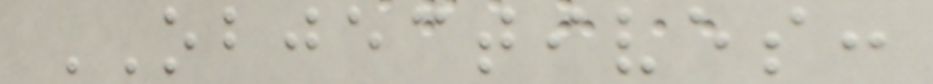OBJECTIVES:
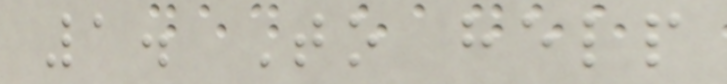1. To help
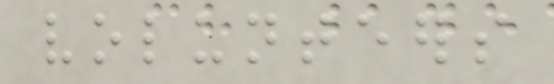volunteers
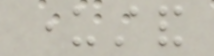understand
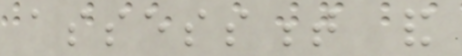assessment and
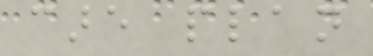care plan
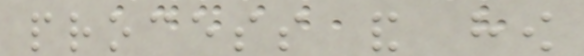process and how
